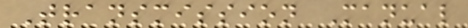Transmission Manual
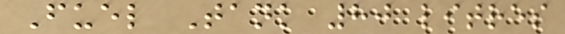Fuel Tank 80 litres
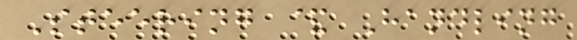Steering & Handling
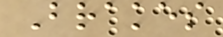Brakes
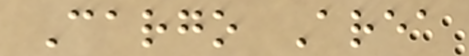Cargo Area
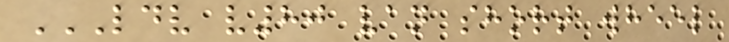LDV V80 VAN SHORT WHEEL
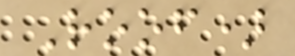Roof)
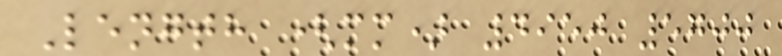Length (mm) 4950 5700
